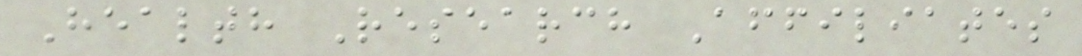Health Research Affiliates
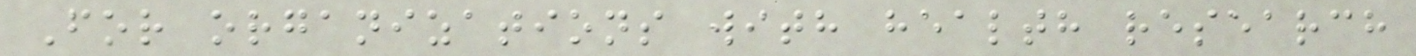For organizations with health research
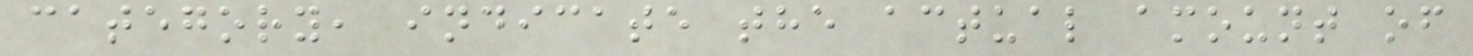category, indicate the actual amount of
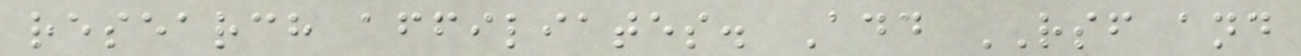research affiliates. Add RSF and
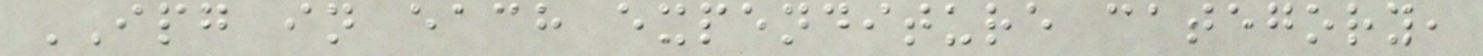IPG in each expenditure category,
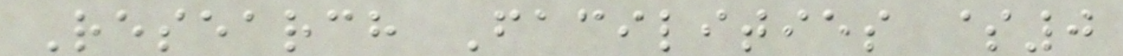Research Facilities $0
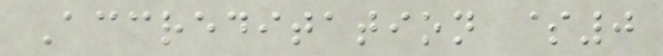Accreditation $0
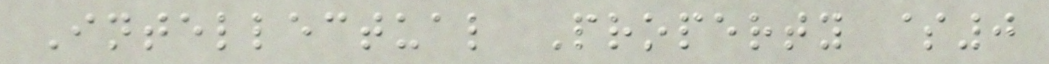Intellectual Property $0
